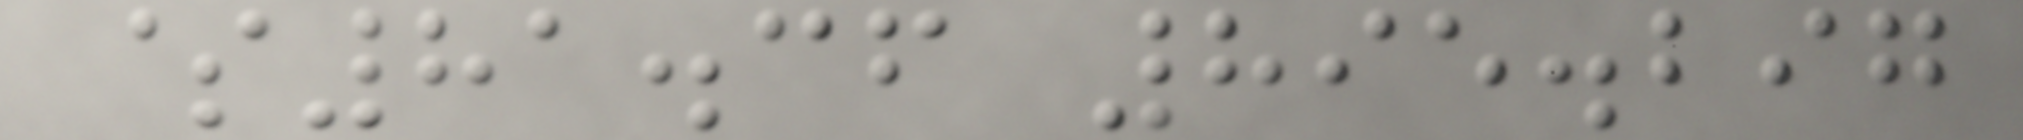$81.36 895.297
